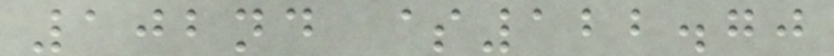102nd $122.70
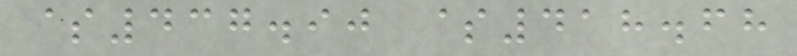$437.90 $418.68
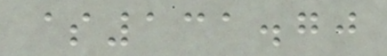$131.70
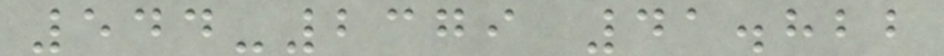544-2379 41.822
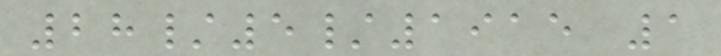28/5/1915 1
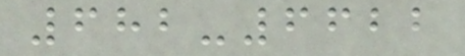682-6622
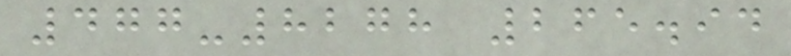477-8278 265.94
